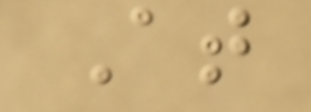At
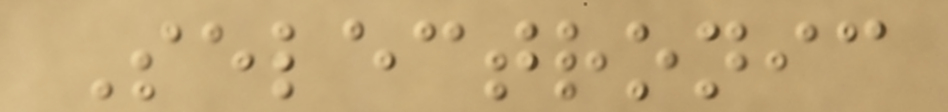Selectronic
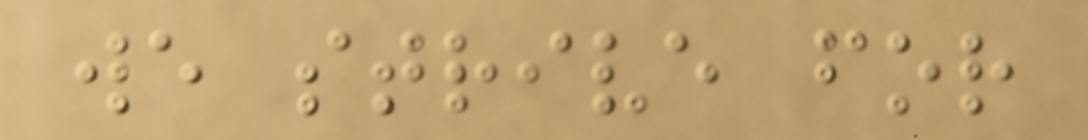we strive for
